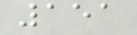151
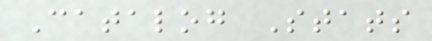Catalog Stats
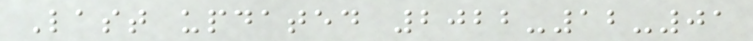Last updated 2022-12-01
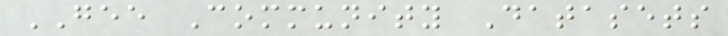GEE Community Datasets
